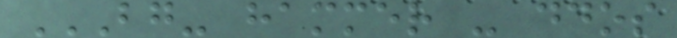BG- HAMMER - DDOS
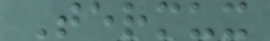Termux
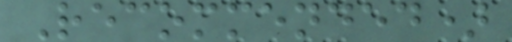Recommended)
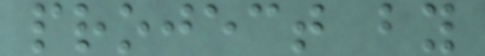project by
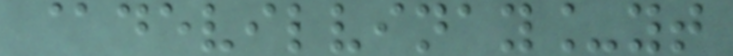@devilvinay_yt
